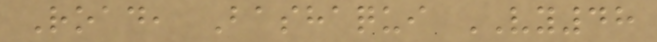Road, Bashaqui VY48
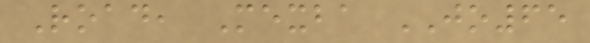Road, Mexba JO65
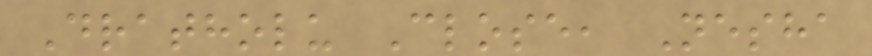Dratholu Close, Nesha
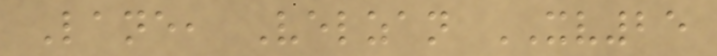Lane, Velzan XV25
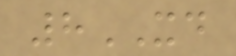8XD
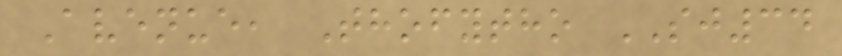Avenue, Thofytho SJ34
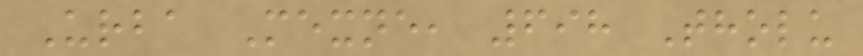Urba Mexne, 698 Tholu
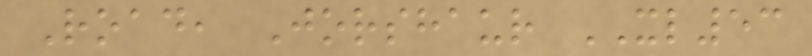Road, Jorshaur XL53
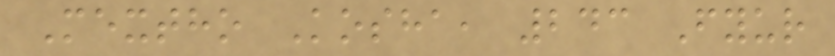Mextho Kosha, 243 Fyur
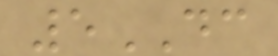5DC
